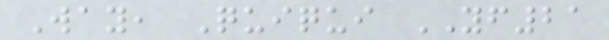Way, Quiqui YF21
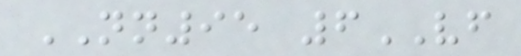NN95 6VF
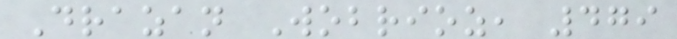Drazan Wobrioz, 479
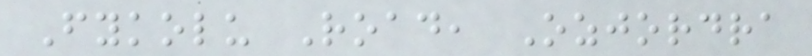Fykolu Road, Ozjordra
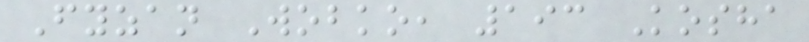Fyzan Wobko, 193 Kosha
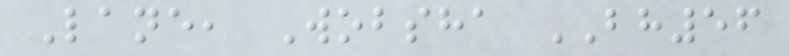Lane, Wobsha BH56
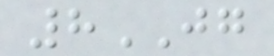8JG
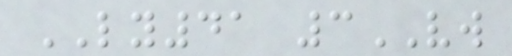LY41 3VW
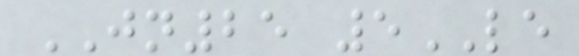JN25 5LE
